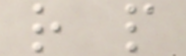r p
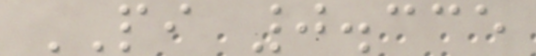PI 0.335
